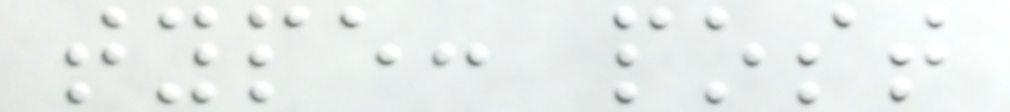type: post
